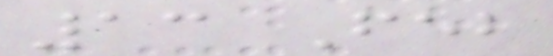13 Feb
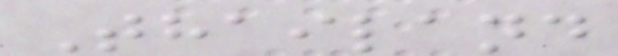Thailand
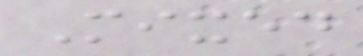Mixed
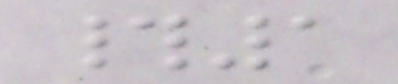#1
